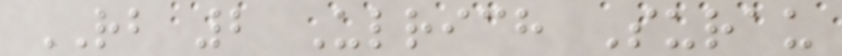RB 2 Ulrich Surau
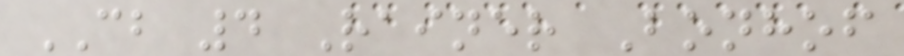CB 4 Rainer Bonhof
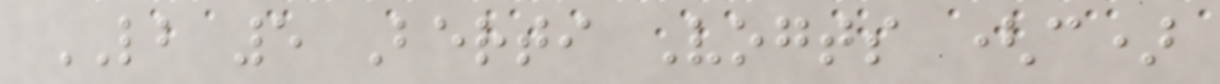LB 5 Berti Vogts (c)
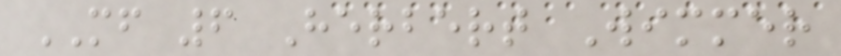MF 6 Herbert Wimmer
